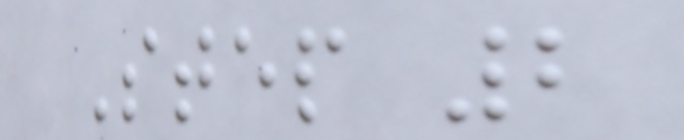Step 2
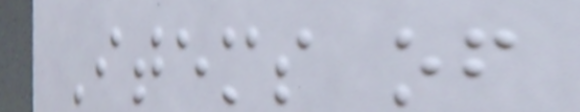Items of
